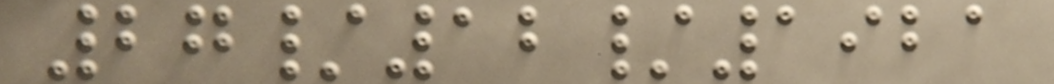27/12/1921
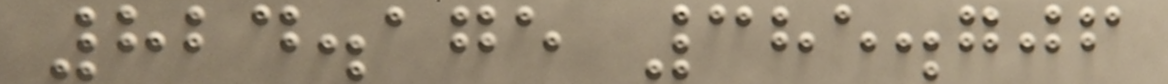824.175 385.706
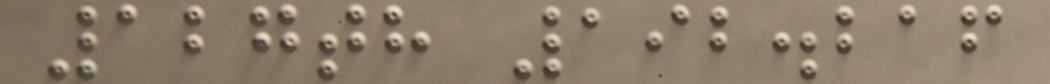127th 192.216
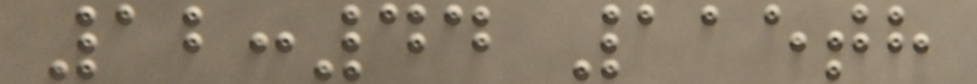12:44 115th
